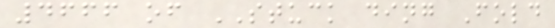4666 of STUCK ding Fold
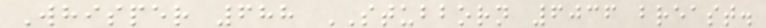Whisper 688 STUBBORN 6036 breast.
